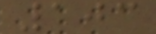103
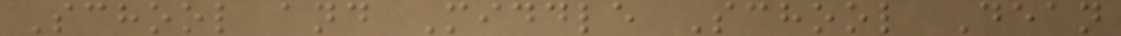School and Middle School Dean
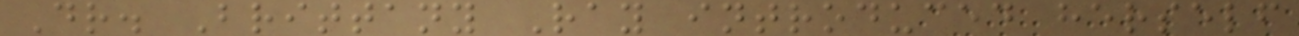Dr. Brittany Ray introduced herself
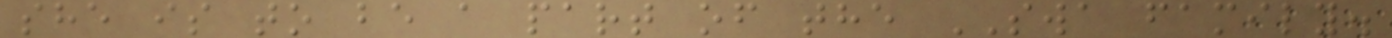she is to be a part of the SWA family.
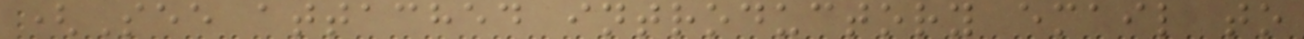(See attached introductory email to
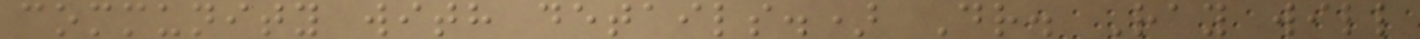community with details.) Dr. Ray will
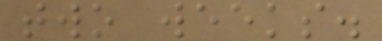two weeks.
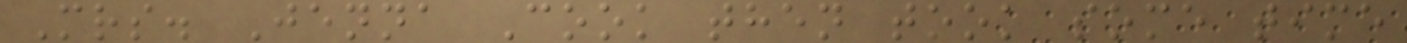Mrs. Jenna Cook then took some time
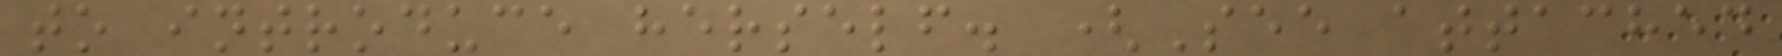to introduce herself. (See attached
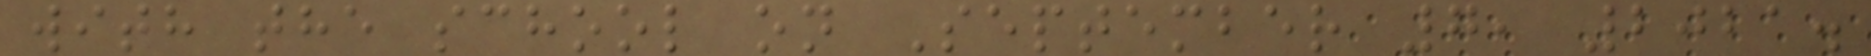with the school on September 7, 2021.
